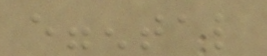eggental
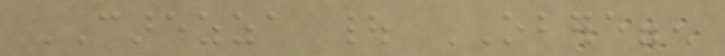CAREZZA | OBEREGGEN
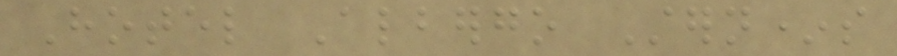Hotel Albergo Stern*s
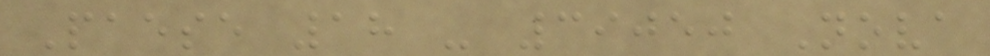Paese 18 - 39050 Nova
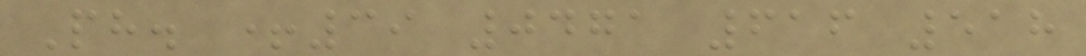Ph. +39 0471 616 518
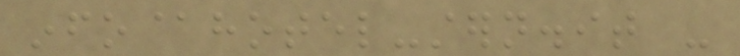info@hotel-stern.it -
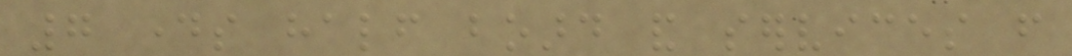7 days half board and services from
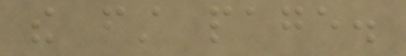the first page.
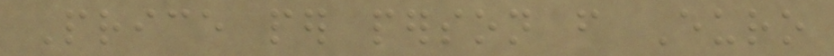Price per person from Euro
